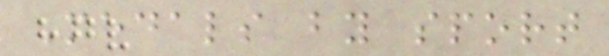Medals by sport
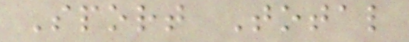Sport Total
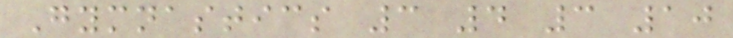Gymnastics 3 4 3 10
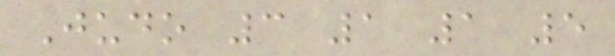Judo 3 1 1 5
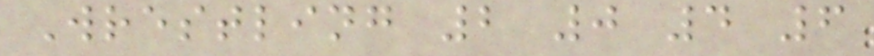Wrestling 2 0 4 6
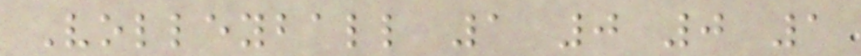Volleyball 1 0 0 1
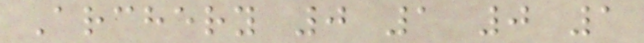Archery 0 1 0 1
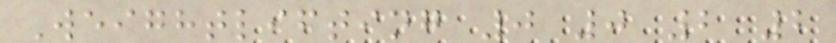Weightlifting 0 0 2 2
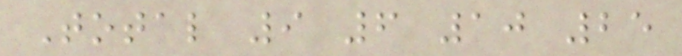Total 9 6 10 25
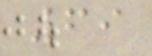69
